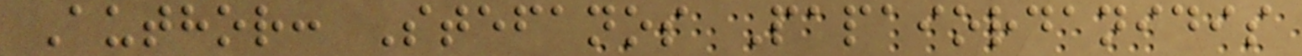Author: Stefanos Papaiordanidis
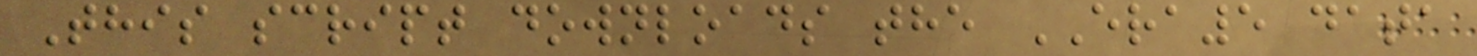This script downloads the ERA5 data
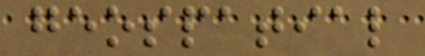geospatial
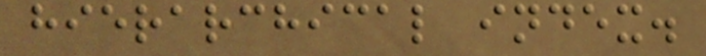hierarchical index.
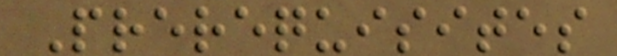Prerequisites
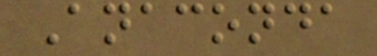Anaconda
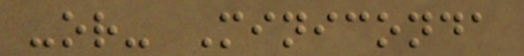-or- Miniconda
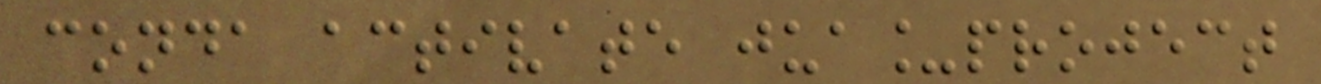conda activate jua_project
